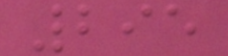295
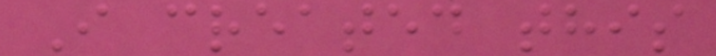I created this
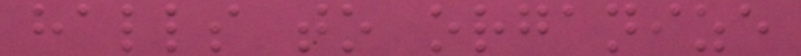halls to organize
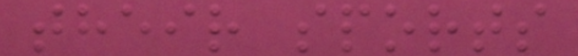their sports
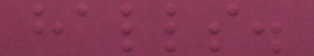halls.
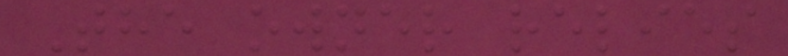The owner relies
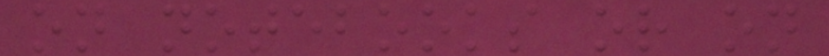on notebooks or on
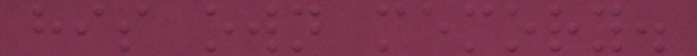his own memory.
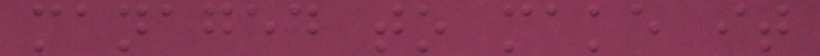managed to make it
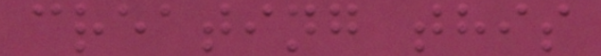creating this
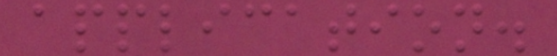application.
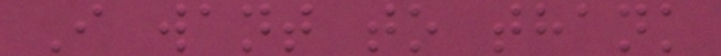I want to thank
